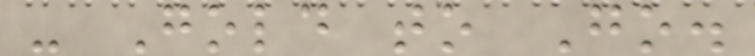- Gold to Go.
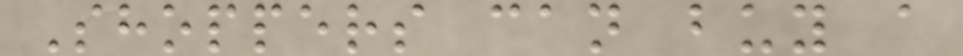Shoppers can buy a
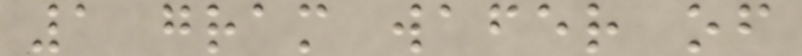1 gram wafer of
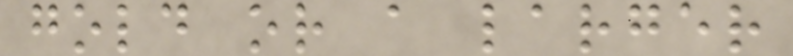gold or a larger
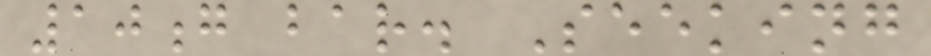10g bar. Seeking
